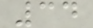34
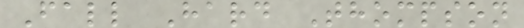Fall Hard Thompson
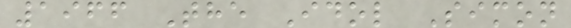1966 The Idol Simon
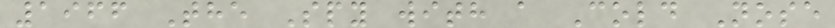1966 The Spy with a Cold Nose
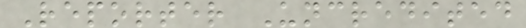Reporter Uncredited
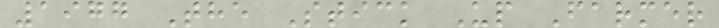1977 The Stick Up Farmer
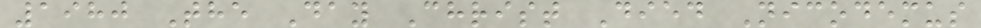1980 The Day Christ Died Nicodemus
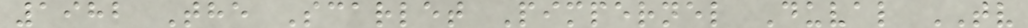1982 The Scarlet Pimpernel Duval TV
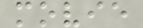movie
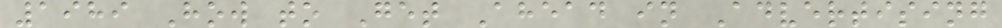1989 How to Get Ahead in Advertising
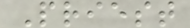Priest
